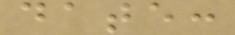date:
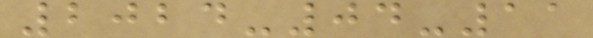2024-04-11
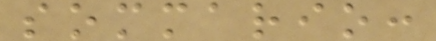sommario:
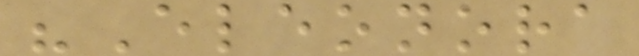"Eleonora
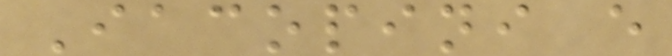Iacopini e
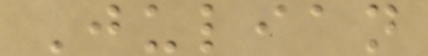Julian
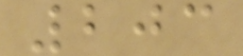203
